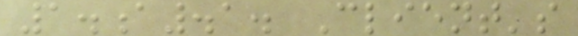1.a.1. Client's
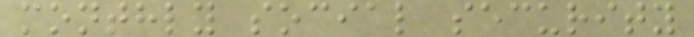monthly social security
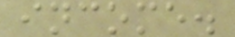income.
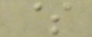$
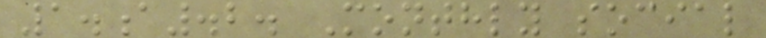1.a.2. Monthly social
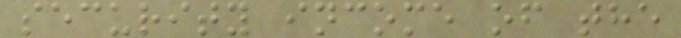security income of the
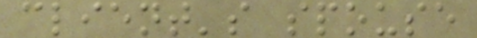client's spouse
